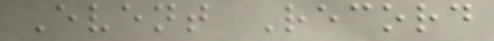Event Record
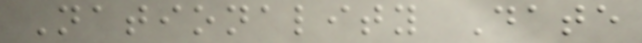Nationality Date
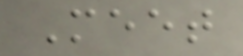Meet
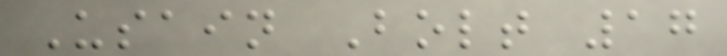Usain Bolt 17
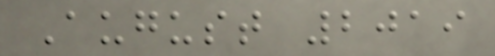August 2019
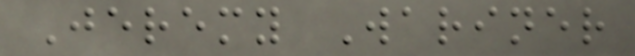Jeremy Wariner
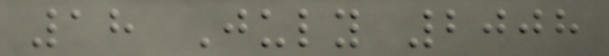18 July 2008
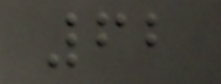62
